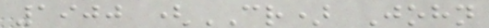1900 (CR) John
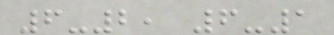6-2, 6-1
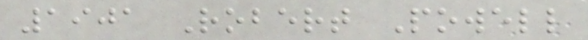1901 Robert Powell
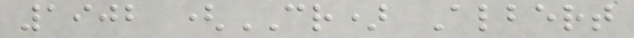1902 (CR) Albert
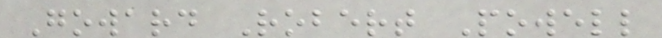Goward Robert Powell
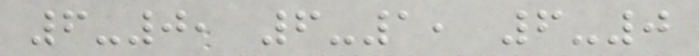6-0, 6-1, 6-0
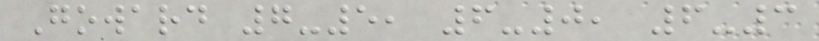Goward 7-5, 6-0, 6-3
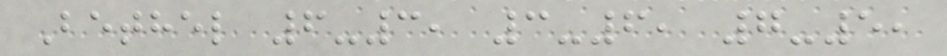Bethel 6-3, 3-6, 7-5,
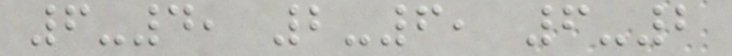6-4, 2-6, 6-2
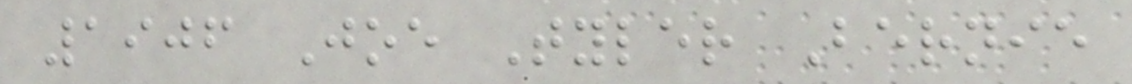1906 Joe Tyler Bernie
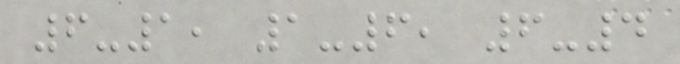6-1, 1-6, 6-4
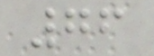76
